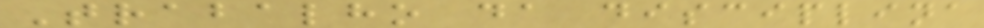Trabalho da disciplina
